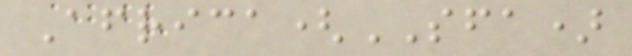Africa(SFA)
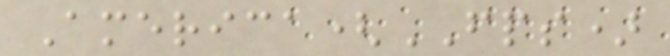America(FPS)
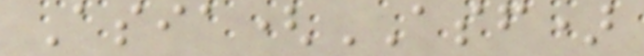Asia(ASF)
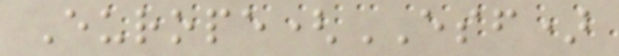Europe(ESF)
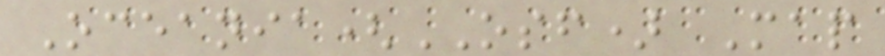Oceania(OSF) Map
